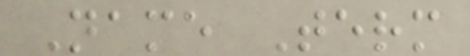Name Term
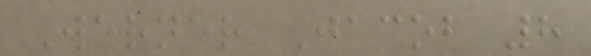Werner Jacob 8
